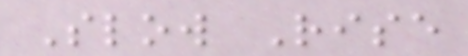Slow Rise
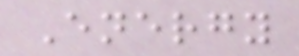Energy
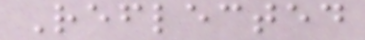Reflected
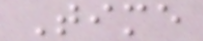Time
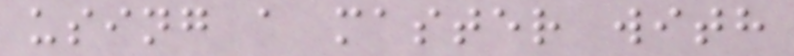using a master with
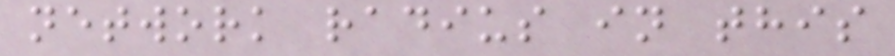network radius in this
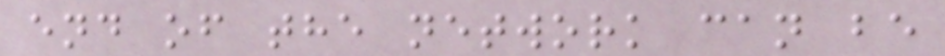end of the network can be
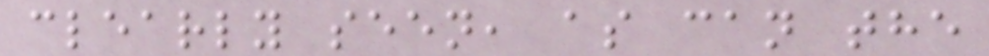clearly seen, as can the
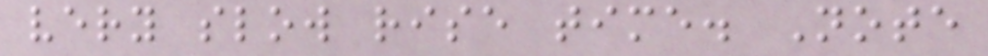very slow rise time. Note
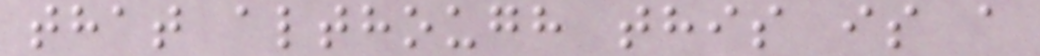that although this is a
